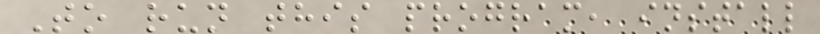To run this program, install
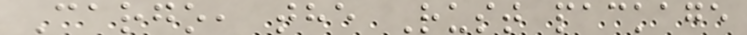Cargo, the Rust package
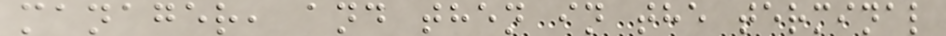manager, and then in the terminal
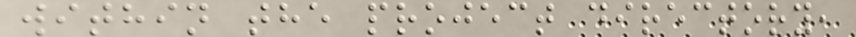within the project directory,
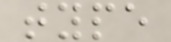type
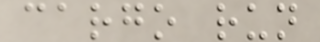cargo run
